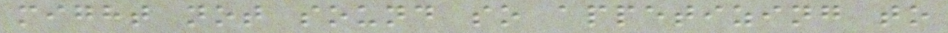might not sound so appetizing to
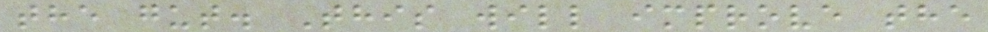the gut. This will improve the
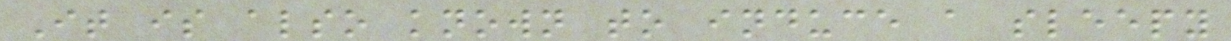It is also known to induce a sleepy
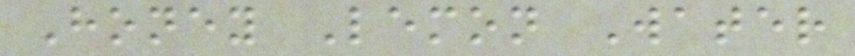Honey Lemon Water
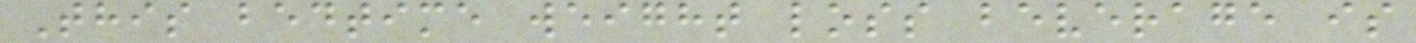This bedtime weight loss beverage is
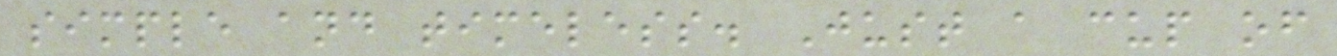simple and timeless. Just a cup of
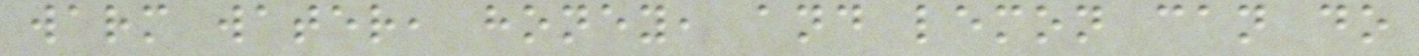warm water, honey, and lemon can do
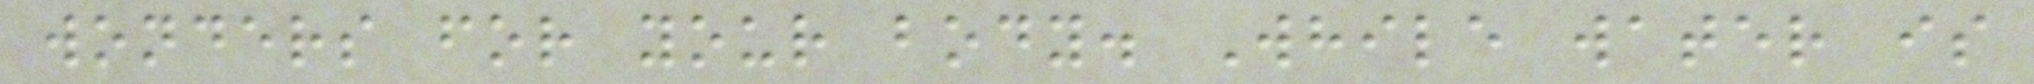wonders for your body. While water is
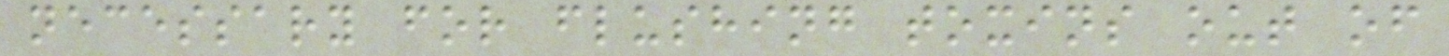necessary for flushing toxins out of
